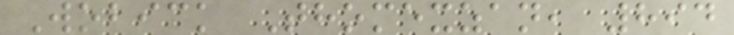Wobick Thomexzan, 894
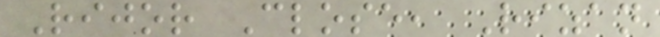Rijor Close, Rizan
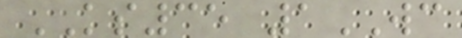KS35 1WC
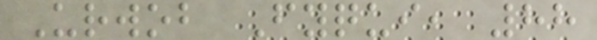Urwob Fyqui, 88
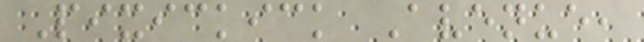Pixickick Avenue,
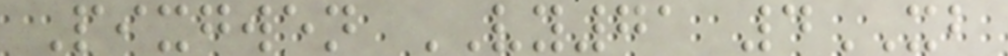Pixgwen VY71 4XB
